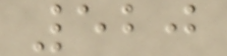520
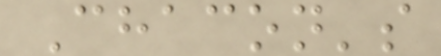Chacon's
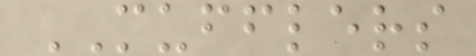MUFFLERS
